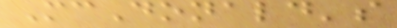McDonald's
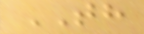TH
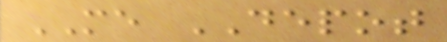ME DEPOT
